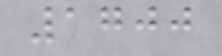1700
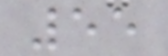55
